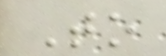To
